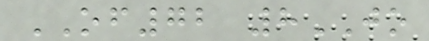OF72 8JO
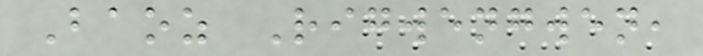Baoz Rigwengwen,
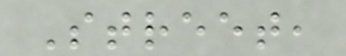Street,
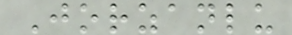Jorzanlu
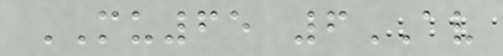MU65 6AV
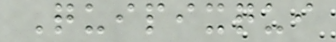Quipixqui
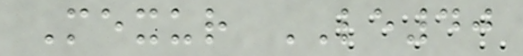Mexur LE40
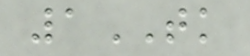1TK
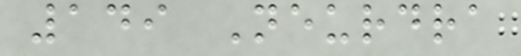149 Neurdra
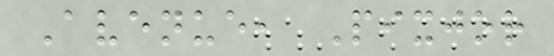Avenue, Pixjor
